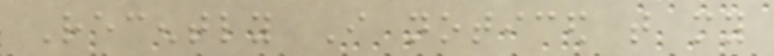Recently I noticed that my
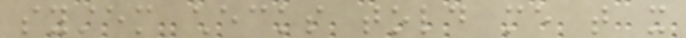system checks told me that it
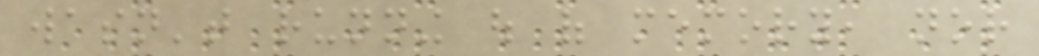wasn't running out of memory, nor
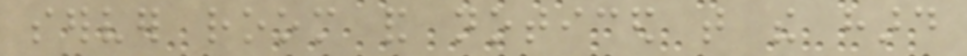server room and noticed that the hard
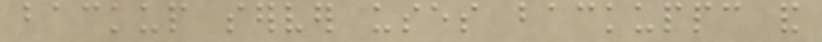backup server uses backuppc and
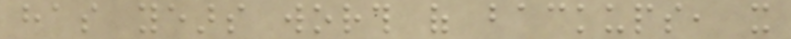has years worth of backups, it
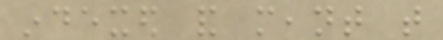indexed and meant that
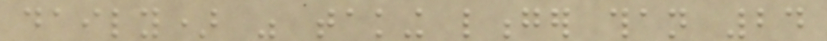daily) was taking longer than 24
